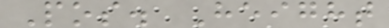Pos. Height
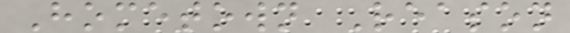Hometown Reason
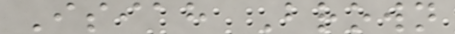Isiah Brown
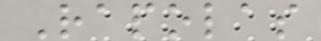Rapolas
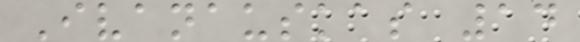Ivanauskas 14
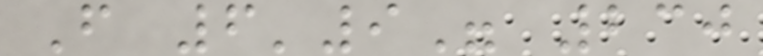F 6'9" 230
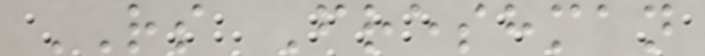RS Freshman
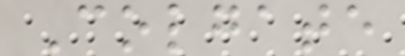Colgate
